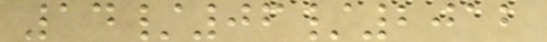14/06/2012
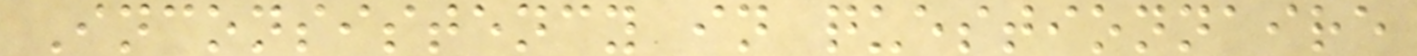Inconsistency in questionnaire
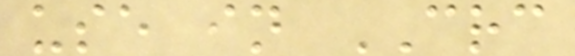use in CRC
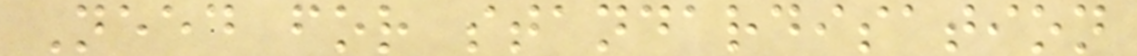Need for standardisation
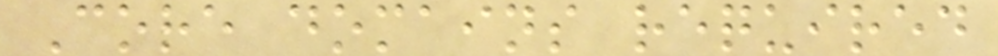Core domains required
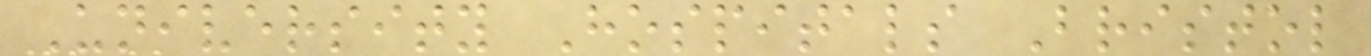University Hospitals Bristol
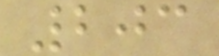203
